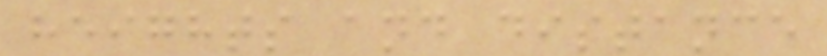heights and distance
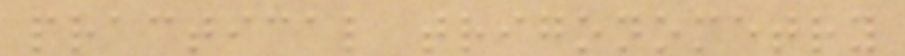practical trigonometry
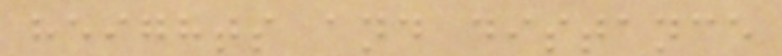heights and distance
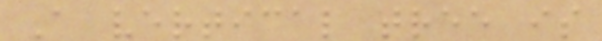A vertical tree is
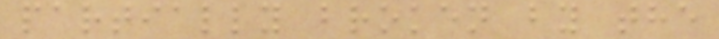partially broken by the
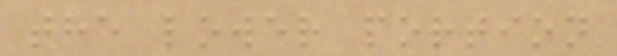the lower portion
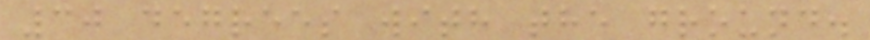30 degrees with the ground.
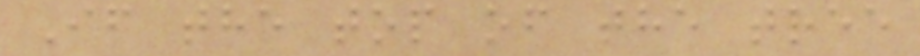If the top of the tree
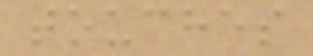touches
